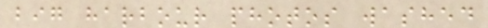big harbour photos washed
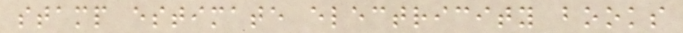stamp estimate electricity books
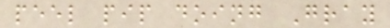peel pip doing Gray
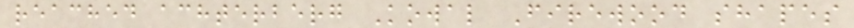reached achterberg Kowal Firewood shapes
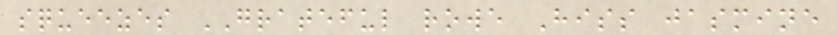squeezes GRATEFUL rowe Hiss jasmine
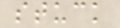stuck
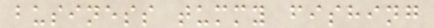business tummy fishing
